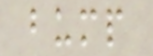bump
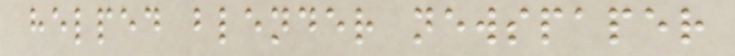helped blender newspaper
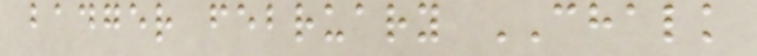badger february CHALK
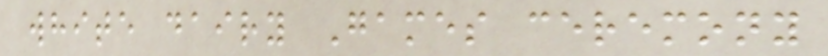white dairy Games ceremony
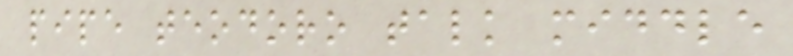pipe teodoro talk middle
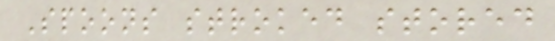Spoons stroked stored
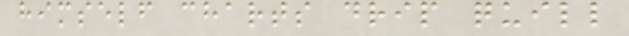himself charts drip quill
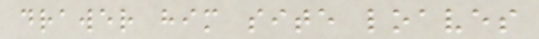drawer him site loaves
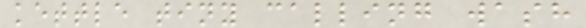kettle tiny calling wash
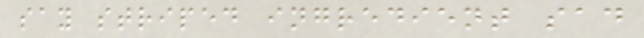say striped ingredient sad
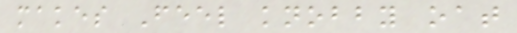makes Feel knobby oat
